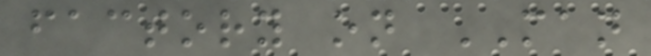factory on MAN
